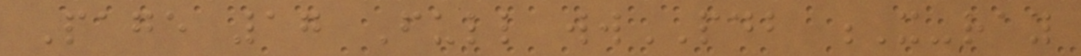Page 17 Full wwPDB X-ray
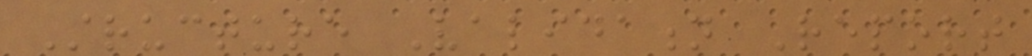Structure Validation Report
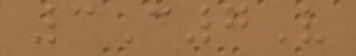3C7V
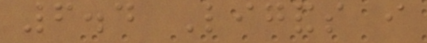6.4 Ligands i
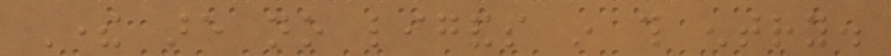There are no ligands in this entry.
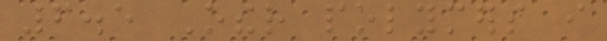6.5 Other polymers i
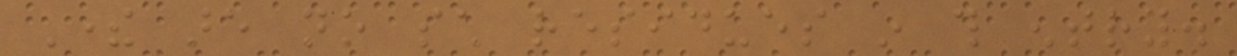There are no such residues in this entry.
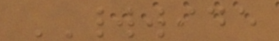WORLDWIDE
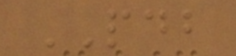PDB
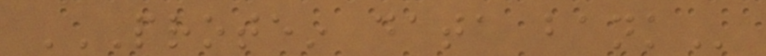PROTEIN DATA BANK
